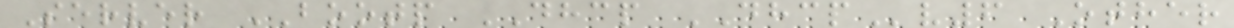Server BOOTP DHCP DHCPv6 Other
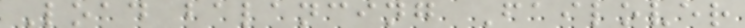Load balancing Failover
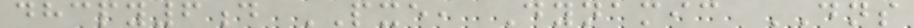dhcpy6d PXE, Dynamic DNS
